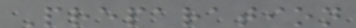Preparation
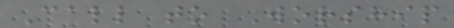Call to Worship
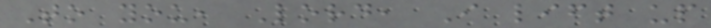To you, Lord, I lift up
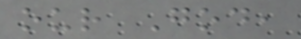our God,
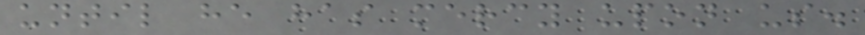until he has mercy upon us.
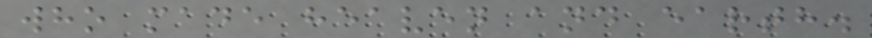who made heaven and earth.
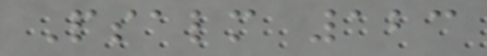Psalm 123
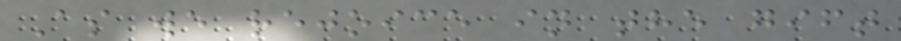As we rejoice in the gift
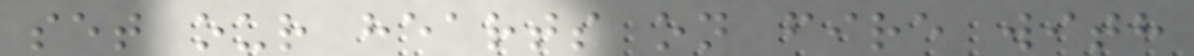set our hearts on fire with
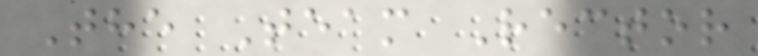The Team Rector
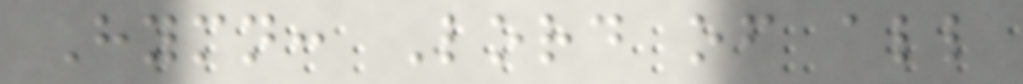Hymn: Lord of all
